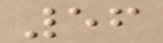56
